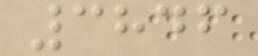3846
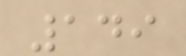149
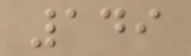149
